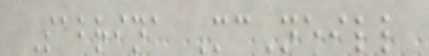Sabrina McNeill
